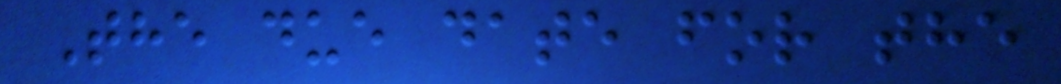The due date for the
